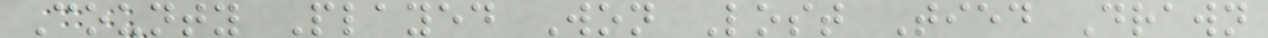County Played Won Lost Tied Drawn
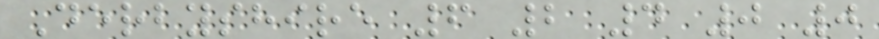Derbyshire 6 2 4 0 0
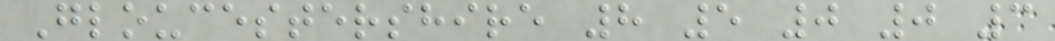Gloucestershire 8 5 0 0 3
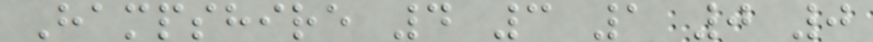Hampshire 4 3 1 0 0
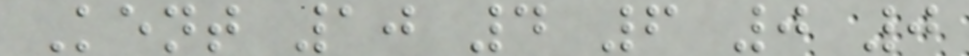Kent 10 4 6 0 0
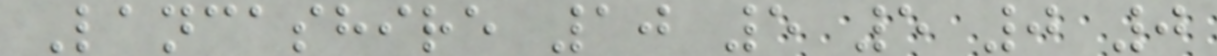Lancashire 10 5 5 0 0
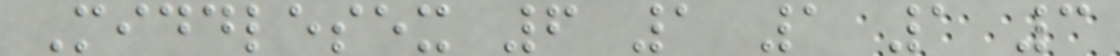Middlesex 6 1 1 1 3
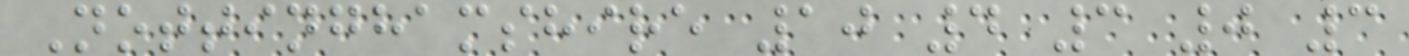Nottinghamshire 10 4 3 0 3
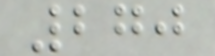270
